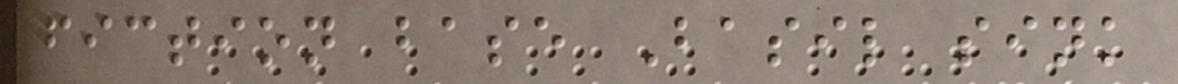fiction base Basil sink
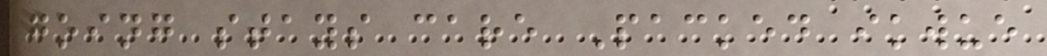going stays care Packed ikwue
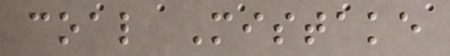coal Mistake
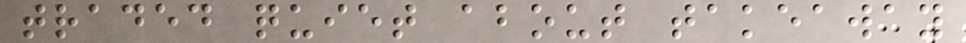traded quiet about takeaway
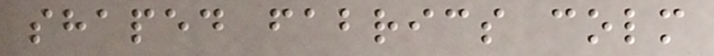shaped fabrics colm
